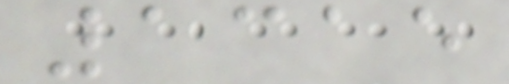1315
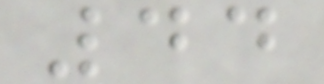44
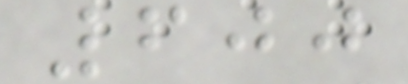600
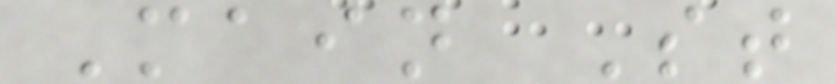Main St
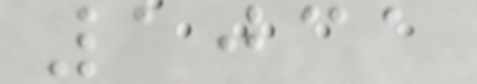1031
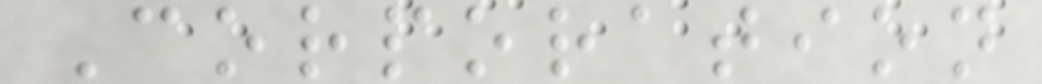Corporation
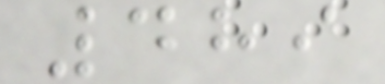489
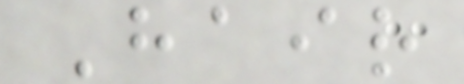Hair
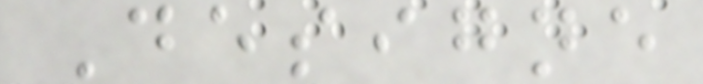Designe
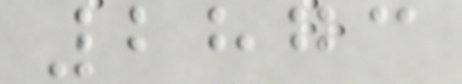2873
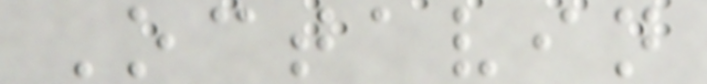Octavin
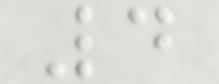4
